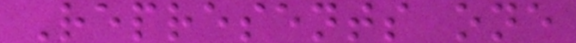Represents one
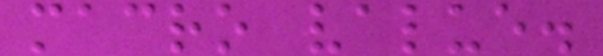macro value.
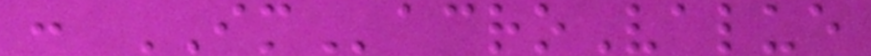: IMacroValue
